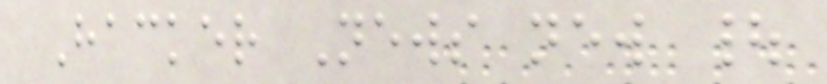Hacker News new |
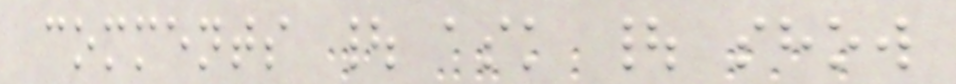comments | ask | show
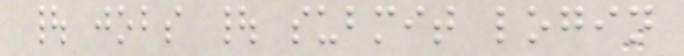| jobs | submit login
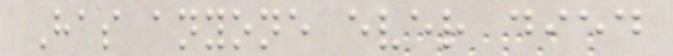Has anyone ever died
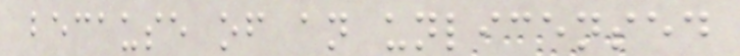because of an unlicensed
